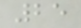25
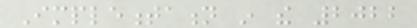Implementation in the 2022
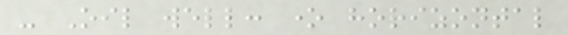- Oil well: one horizontal
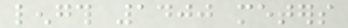length 1400 meters
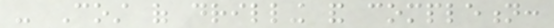- Cost of drilling and completion:
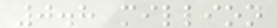0.8 million
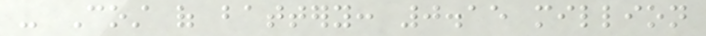- Cost of battery: 0.15 million
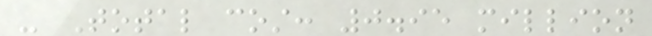- Total cost: 0.95 million
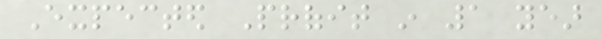Expected Profit in 1 year
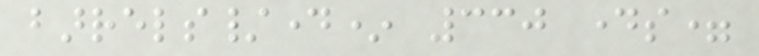barrels/day* 330 days=
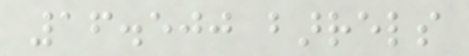16.500 barrels
